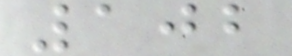102
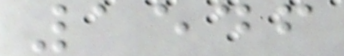1546
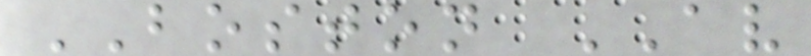BOSTON AV
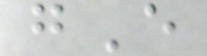gE
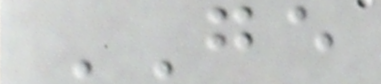GE
